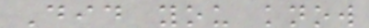Did you know
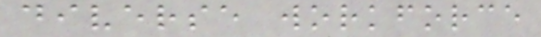diverse workforce
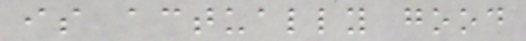is actually good
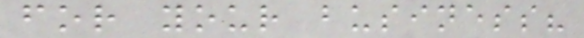for your business?
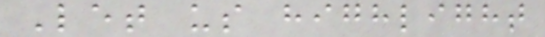Let us highlight
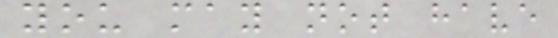you may not have
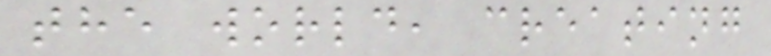the world, creating
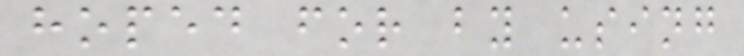hoped for by using
